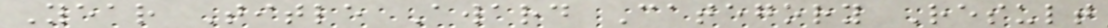Year Title Award Category Result
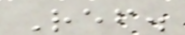Ref.
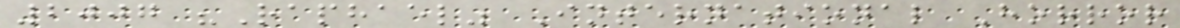2007 "Raphael" International Horror
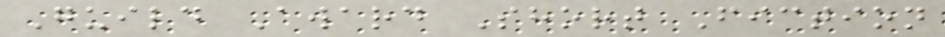Guild Award Short Fiction
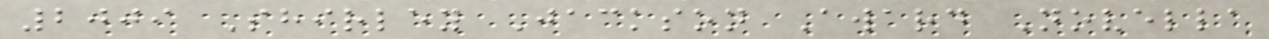2009 Shirley Jackson Award Novella
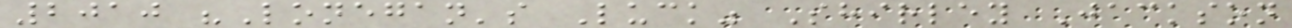2010 "Lonegan's Luck" Shirley Jackson
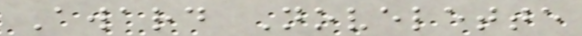Award Novelette
